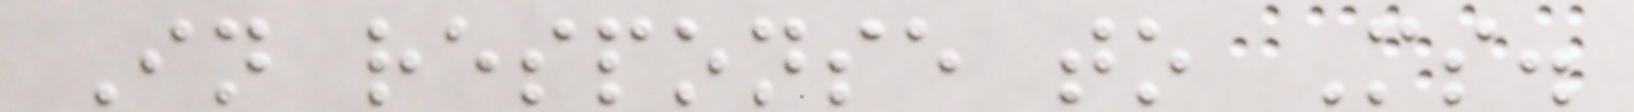In response to Ms.
